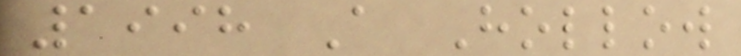1998 A Hollow
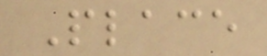Place
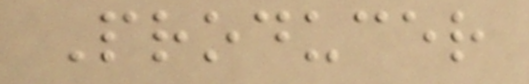Producer
